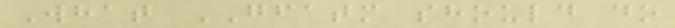What GFATM should do
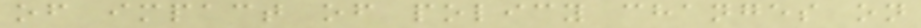of impact of policy changes on
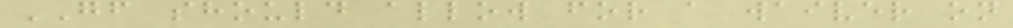GF should allow for a waiver on
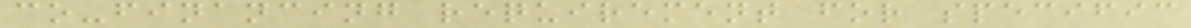co-financing requirement for specific
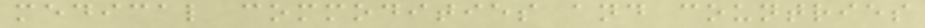medical commodities and countries
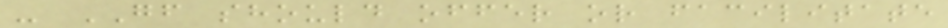- GF should offer or facilitate
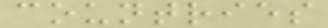countries
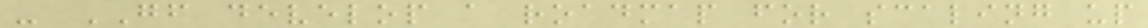- GF develop a roadmap for scaling up
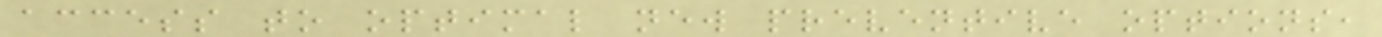access to optimal new preventive options,
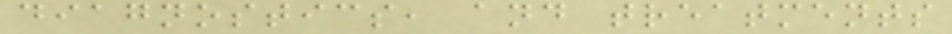diagnostics, and treatments
